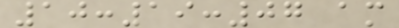10:19:07 am
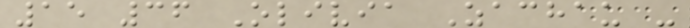15 36 Olivia Zachau -
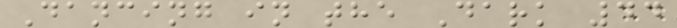Dancing in the Dark 44
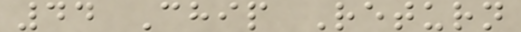44 Chip Return
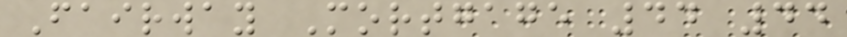Fairway Mortgage 44 44
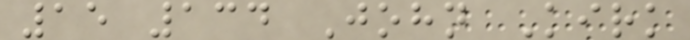15 134 John Kirk
